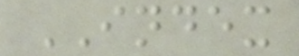INDEX
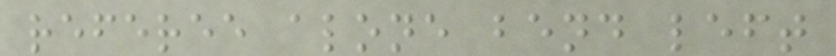referee alone bend left
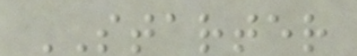STARTER
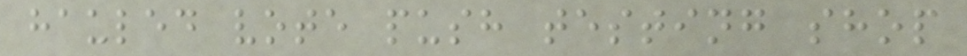hauled vote push testing shop
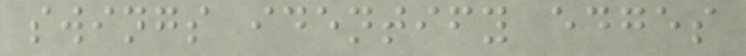swings identify edges
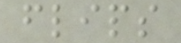flips
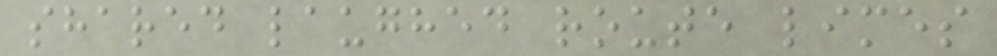shared laughed route limes
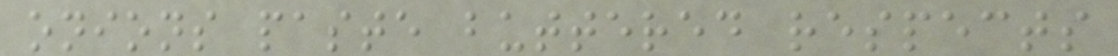onions paste buttered respects
